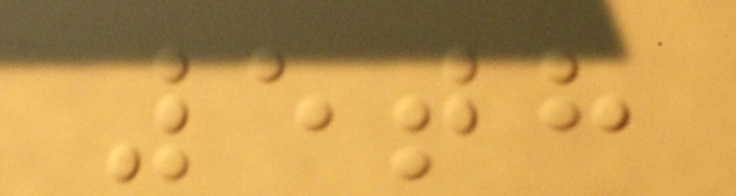5th
